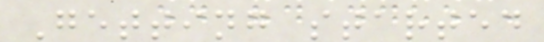Getting started
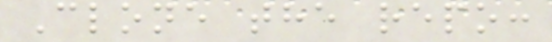Clone the repo:
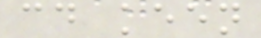cd keen
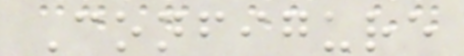Configure
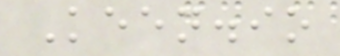Keen.io
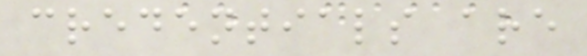credentials are
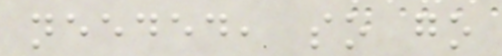needed, so go
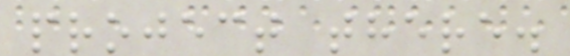project there.
